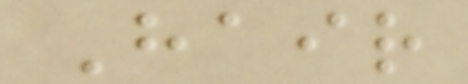Hair
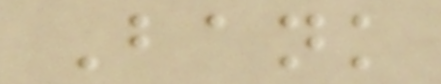Bank
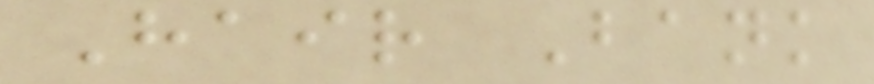Hair Bank
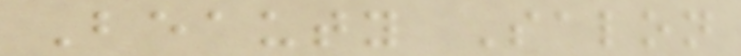Beauty Salon
